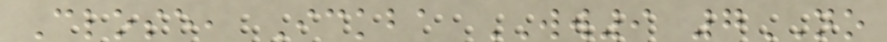Close, Ickba WW9 7NO
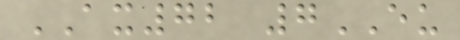AX72 7EU
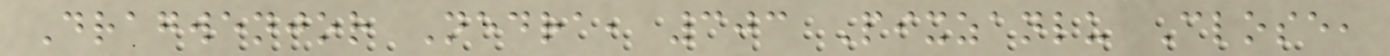Dragwenjor Nedra, 303 Pixzanlu Close,
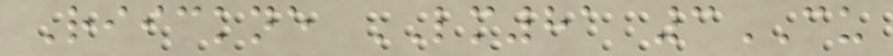Riickne LM81 3CU
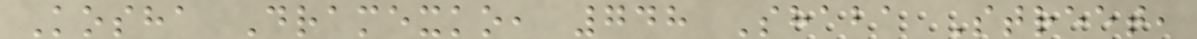Kosha Dramexko, 748 Shaba Street,
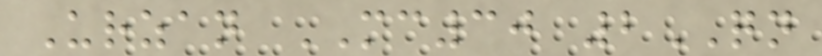Urzan MC30 2QN
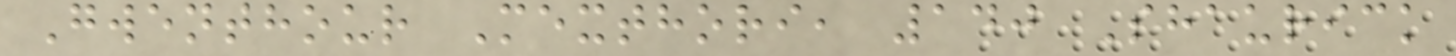Gwenthour Mexthori, 140 Shaurick
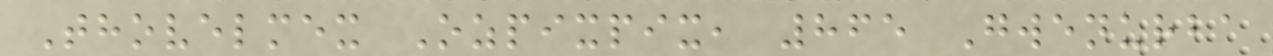Thovelmex Ozpixpix, 865 Gwenurba
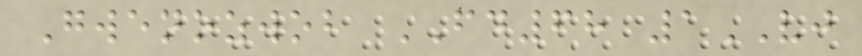Gwenozwob FD68 1VJ
